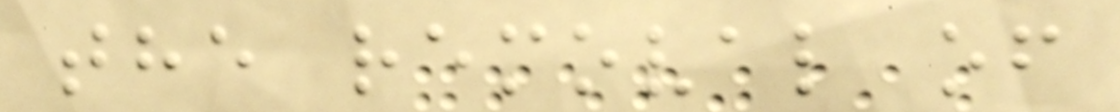the removal of
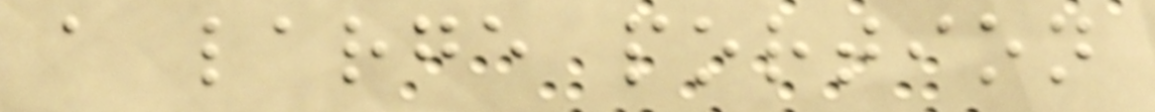a large portion
